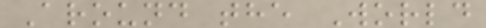Around the World
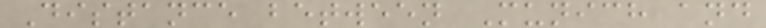Distance between Munich and
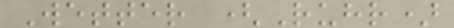Wetter (Ruhr)
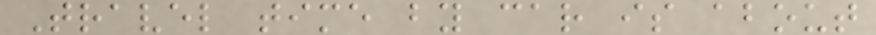Travel time by car is about
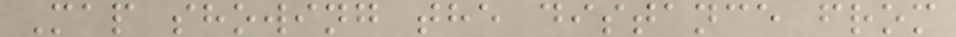Map showing the distance from
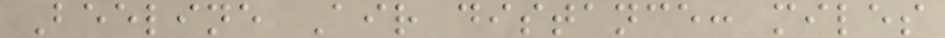Beeline Air distance: miles
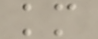km
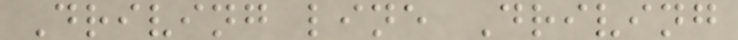Driving line Driving
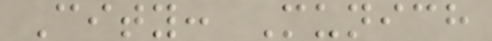City: Munich
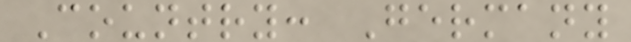Country: Germany
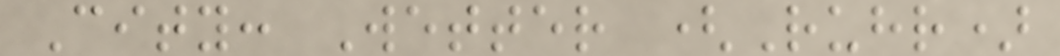City: Wetter (Ruhr)
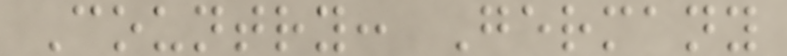Country: Germany
